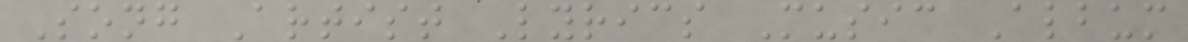Song Artist Lyrics Music Album
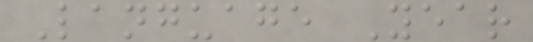Language Year
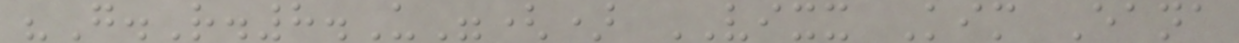"G.R.8.U"() VIXX Kim Eana
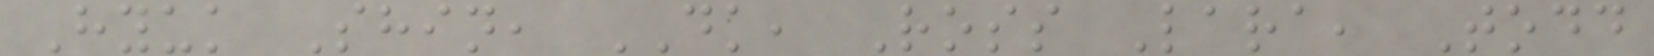Hyuk Shin, DK, Ross Lara, Todd
